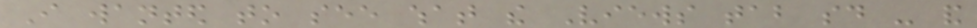I wanted to see what the Views tab said - and
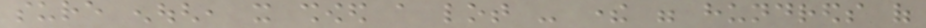sure enough, it showed a lot - there were hundreds of
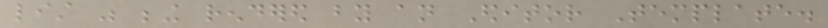list was being rendered by an Editor Template.
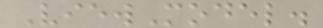ViewModel.
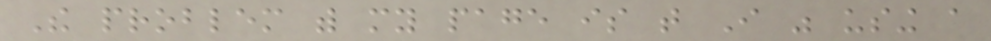The problem with my page is that I was using a
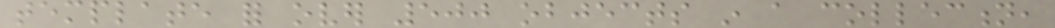template for over 500 objects in a collection,
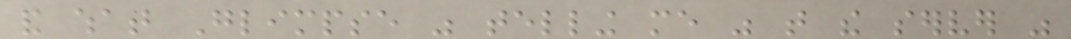and what Glimpse was telling me was that the server was
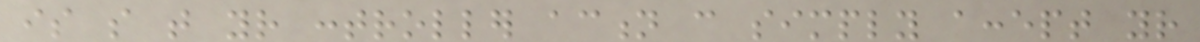is so that your controller action can simply accept your
